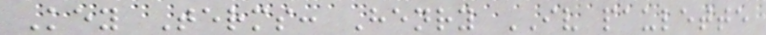Key Terms: Henry IV paulette
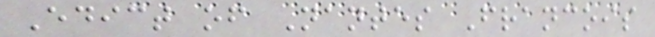Edict of Nantes Francois
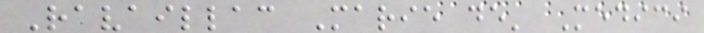Ravaillac Marie de' Medici
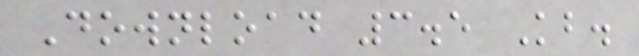Download 3.5 Kb.
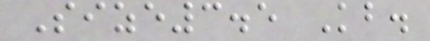Size3.5 Kb.
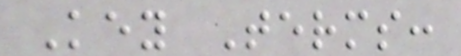Key Terms:
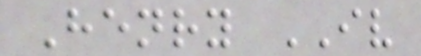Henry IV
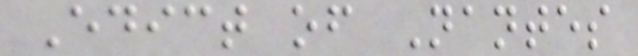Edict of Nantes
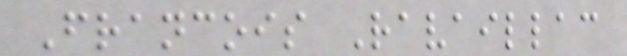Francois Ravaillac
